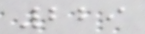229
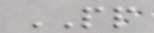PP
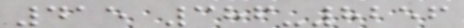415 386-8256
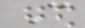C
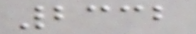2332
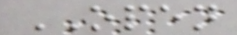OPEN
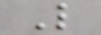L
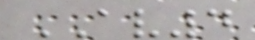AV4
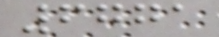6771
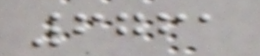6761
